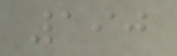190
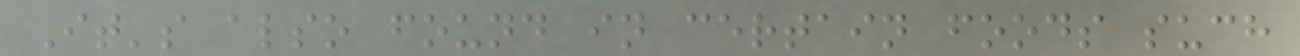It's also found in certain foods such
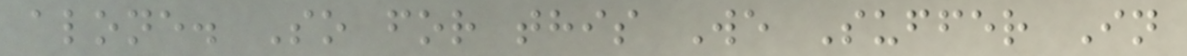alone. So for this We Suffer In
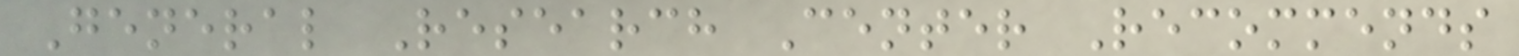General Research Center Recommends
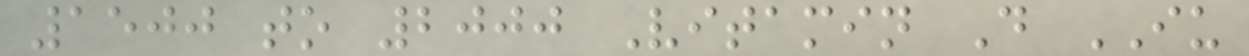1500 to 2000 Vitamin D IU
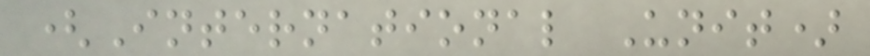(International Unit)
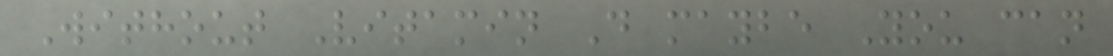Without Vitamin D maybe You can
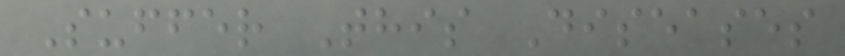Suffer This Diseases
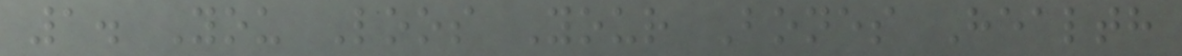1. You Loos Your Bones Health
